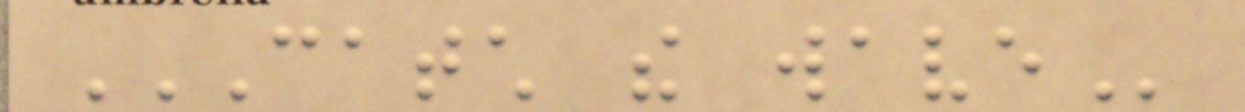CATCH THE WAVE
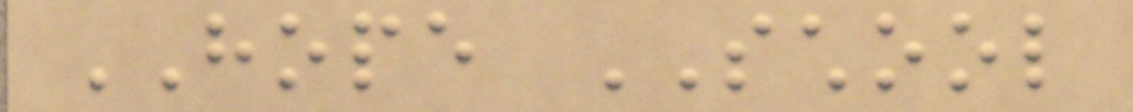HOPE SCHOOL
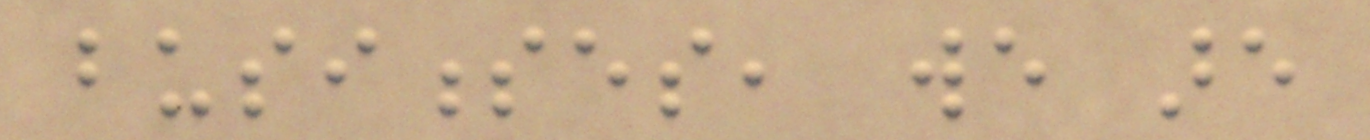businesses, we are
